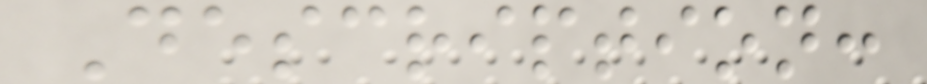Description:
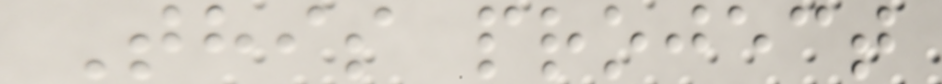This project
